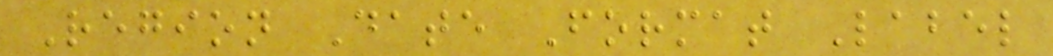Region Date Format Label
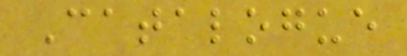Catalogue
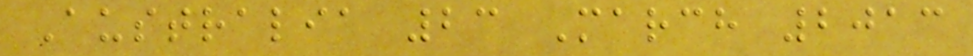Australia 23 March 2013
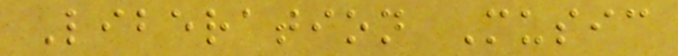Liberation Music
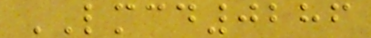LMCD0286
